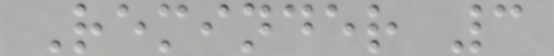Reminder 3
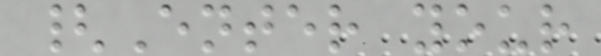{Enter your
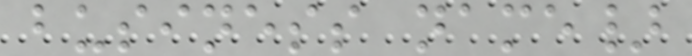business name}
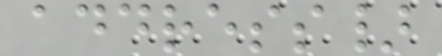address}
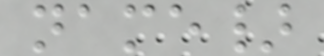name}
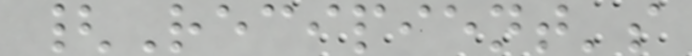{Recipient's
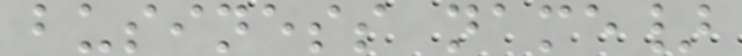business name}
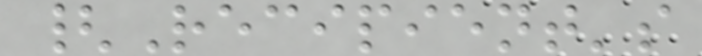{Recipient's
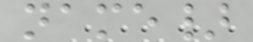name}
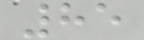85
